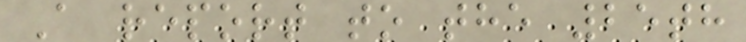A report to the 25th
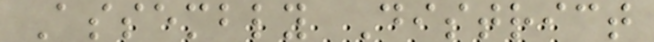Assembly District
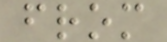from
